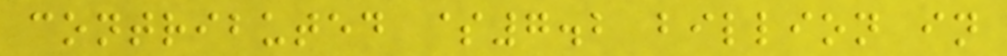contributed $7.2 billion in
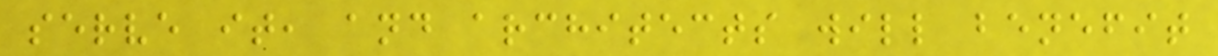serve it, and architects will benefit
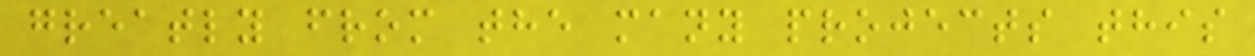greatly from the many projects this
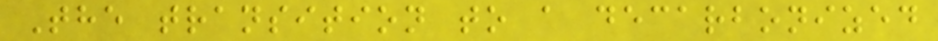The transition to a decarbonized
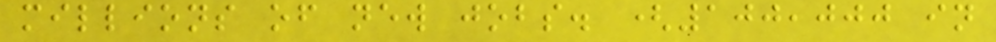millions of new jobs. (100,000 in
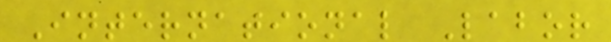International Labor
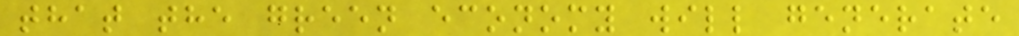that the green economy will generate
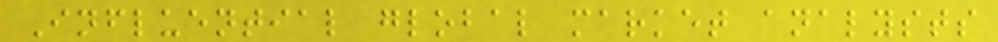Influential global market analysts
